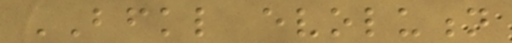BFKL evolution
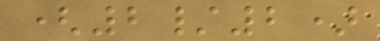(2/2)
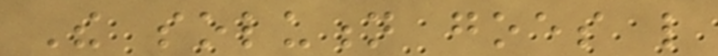The solution goes like
